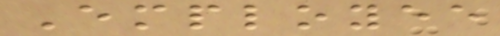Employee
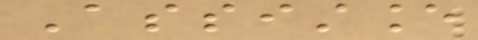Assistance
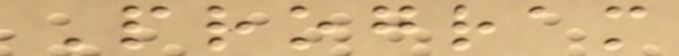Program
